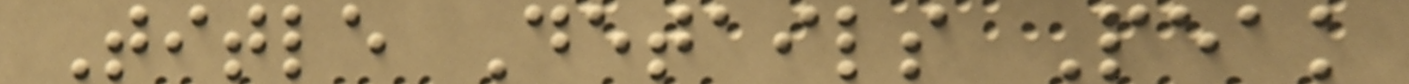Title Details Peak
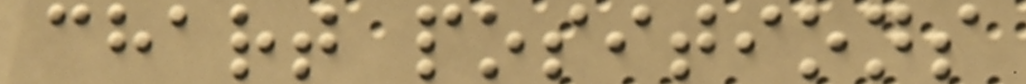chart positions
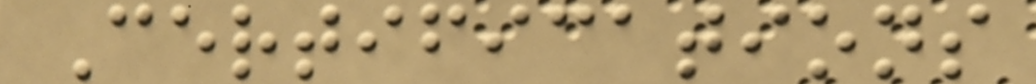Certifications
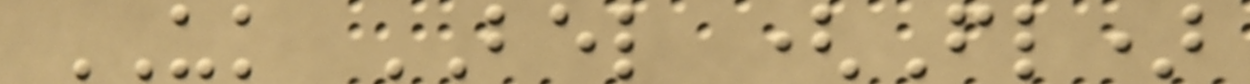UK BEL (Fl)
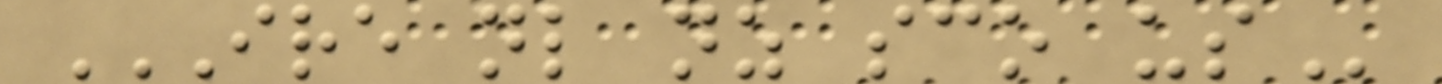IRE NL NZ SCO US
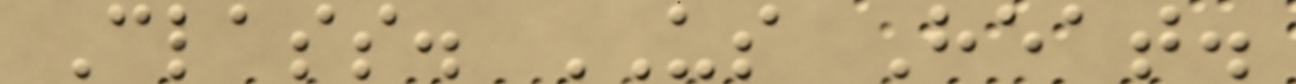Class. US Heat.
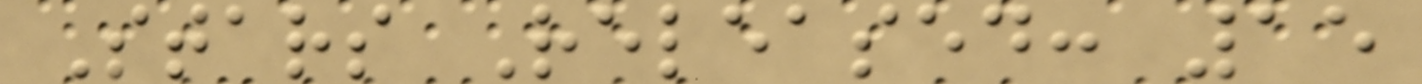Stars Released: 15
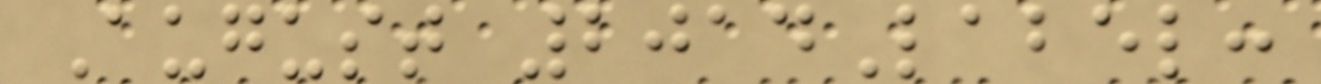August 2014Label:
